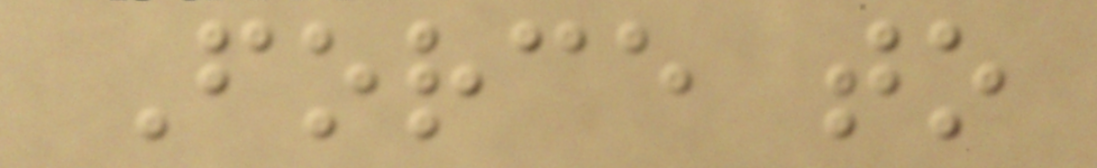Force to
